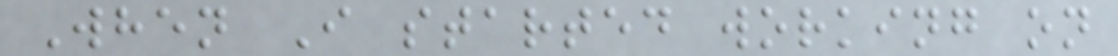When I started working on
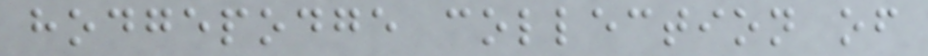hodgepodge collection of
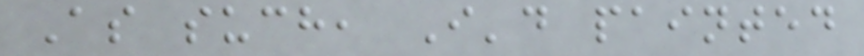As such, I'd painted
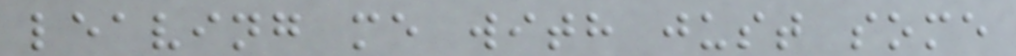leaving me with just some
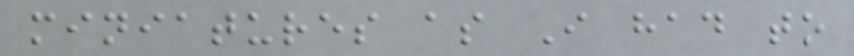miniatures as I had to
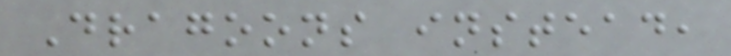Dragoons instead,
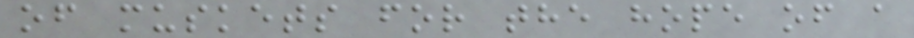of muskets for the hope of a
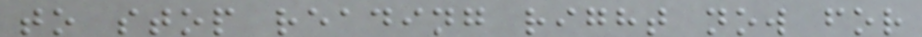to stop reading right now for
